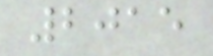2015
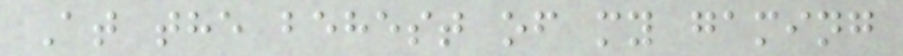At the behest of my gaming
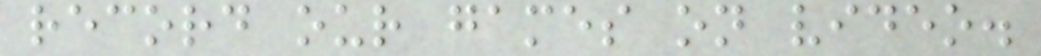record our games on video.
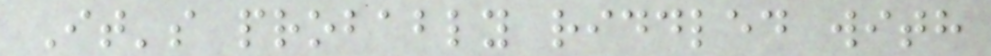It's probably riddled with
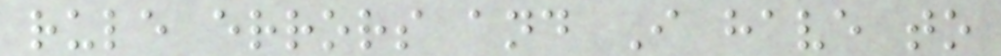rule errors and I have to
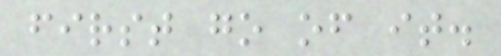first go of it.
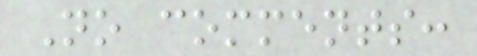No comments:
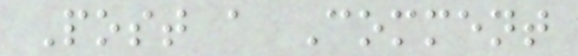Post a Comment
